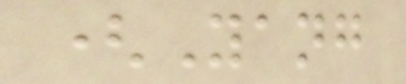(Yang
